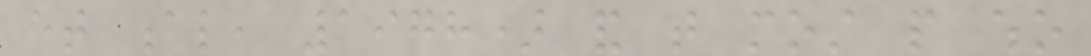et al, 1978) and that most people who
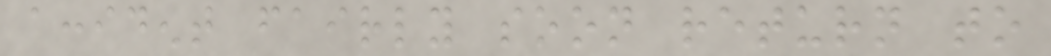accident fairly soon return to
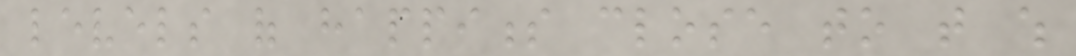levels of happiness close to that which
